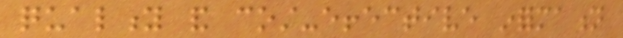quality and cost-effective information
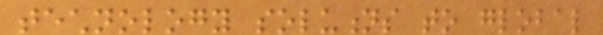technology solutions to global
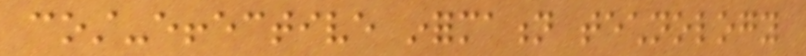cost-effective information technology
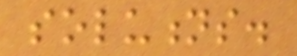solutions.
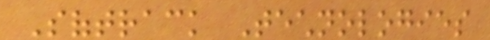Softrack Technologies
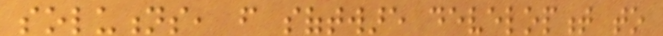solutions, from software development to
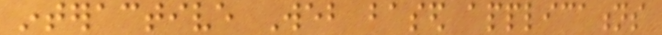interactive Web based applications
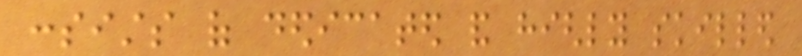consists of dedicated and highly skilled
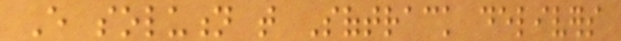Every solution that Softrack delivers
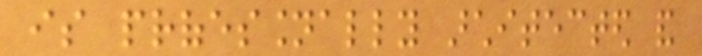is professionally architected and
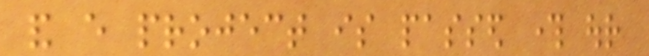and every project is passed through our
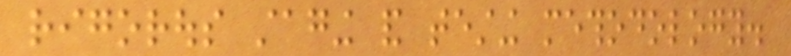rigorous staging and testing methodology.
